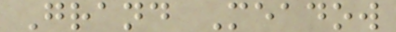Grand Meadow
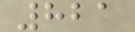821
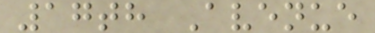17th Avenue
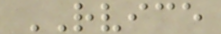RVICE
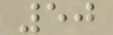50
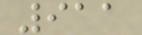911
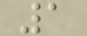1
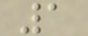1
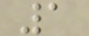1
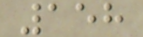158
